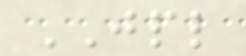JPL
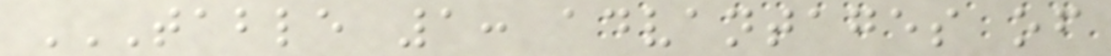TABLE 1: ADVANTAGES OF
